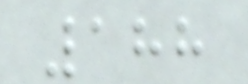188
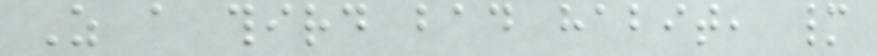As a third bad habit, many
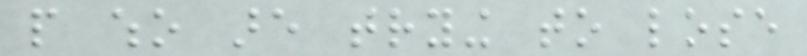people who are trying to lose
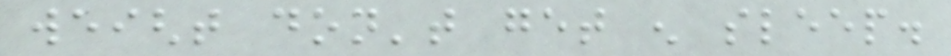weight don't get enough sleep.
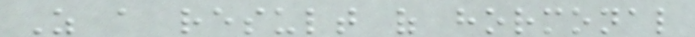As a result of hormonal
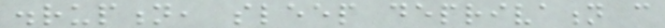disruption, sleep deprivation can
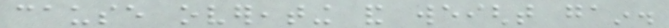cause overeating and weight gain.
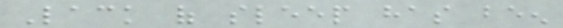Lack of sleep has been
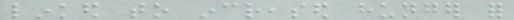linked to increased hunger for
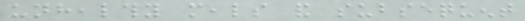unhealthy meals and subsequent
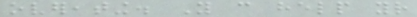overeating. You can help your
